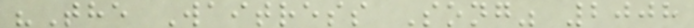"The Waitress Song" 2008
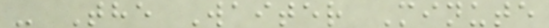- The Waiter Minute
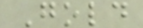Gold
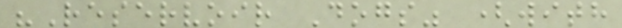"Reservoir Dogs" (with
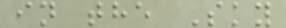in the Sky
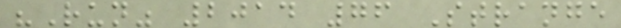"Run" 2014 76 Strange
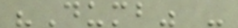"Dumb" -
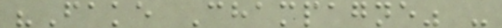"Fake Champagne" -
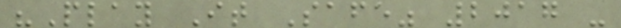"Play It Safe" 2017 -
